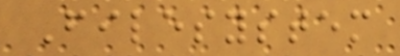Filesystem
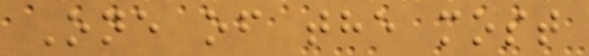One of the most
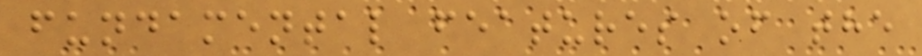fundamental features of the
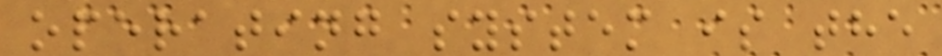operating system is the
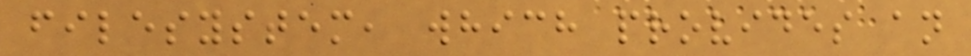filesystem, which provides an
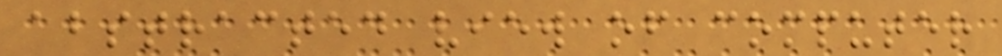abstracted view of computer
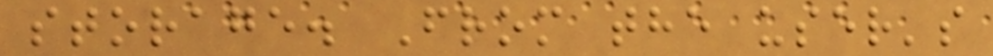storage. From the user's
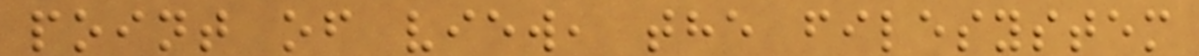point of view, the filesystem
